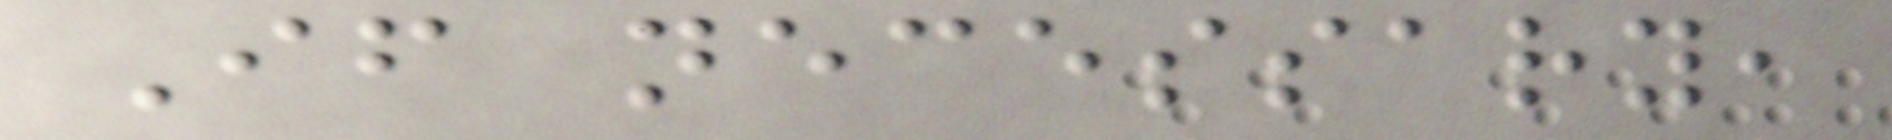If necessary,
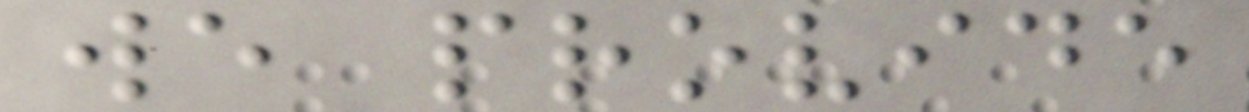we provide
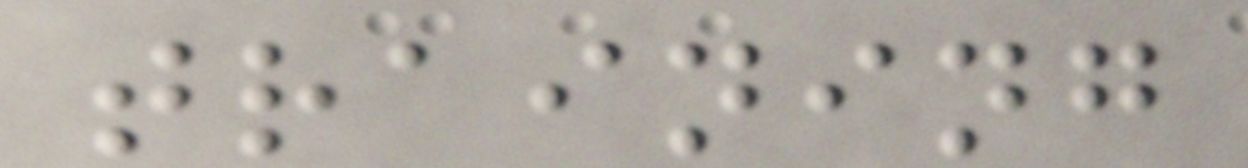training
